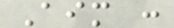Aim :
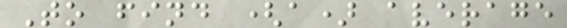To find (a) average
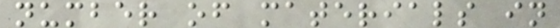number of materials in
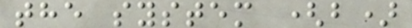the system (b)
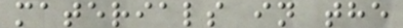materials in the
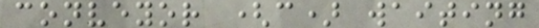conveyor (c) waiting
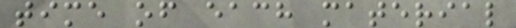time of each material
